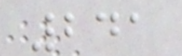241
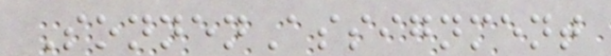SonnenAssignment
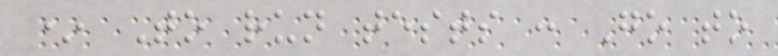* To run tests : Go to
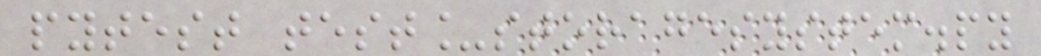pytest test_storagesystem.py
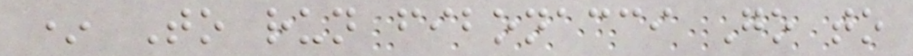* To run fibonacci Go to
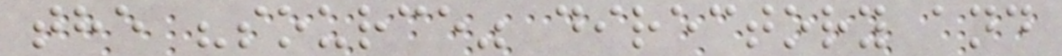the "source" directory and
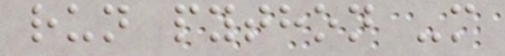run python -m
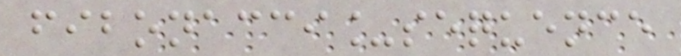fibonacci_sequence
